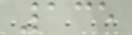135
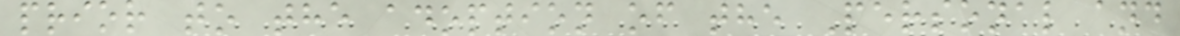prior to the adoption of the Personal and
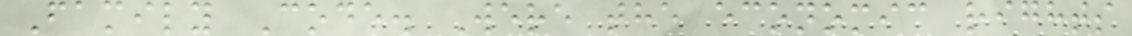Family Code. Were the economic rights
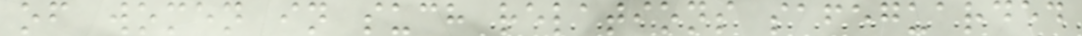of women in such relations safeguarded
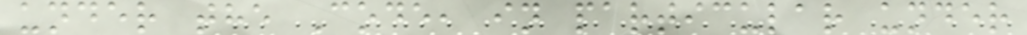under the Code, in particular under
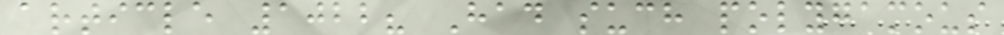article 1022? Had such polygamous
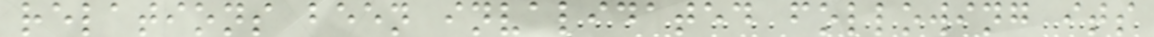relations been invalidated following its
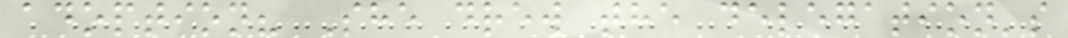adoption? She drew the delegation's
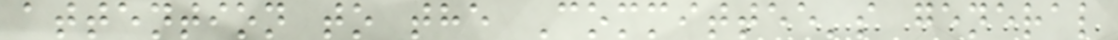attention to the Committee's general
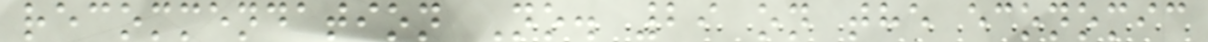recommendation No. 29 on the economic
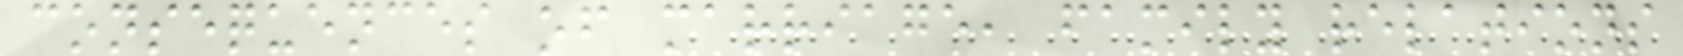consequences of marriage, family relations
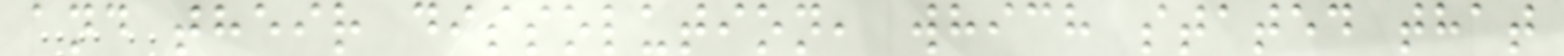and their dissolution, which stated that
